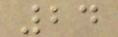24
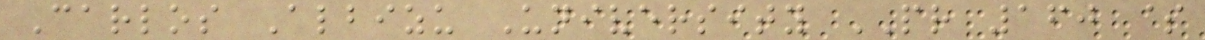Carlos Albizu University PR 160 $
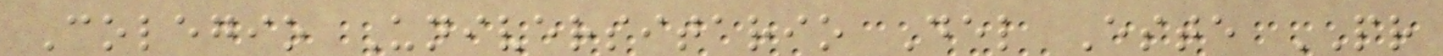Colegio Universitario Del Este PR
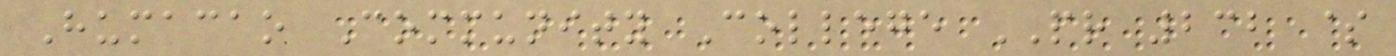Humacao Community College PR 232 $
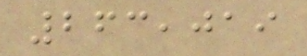263,019
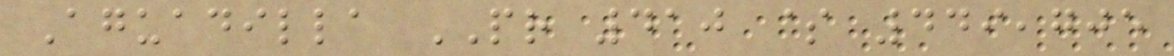Aguadilla PR 410 $ 449,705
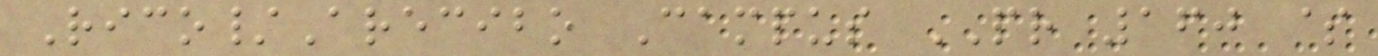Rico/Arecibo Campus PR 160 $
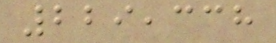229,338
